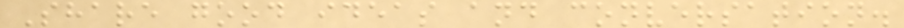Share good ideas and conversation.
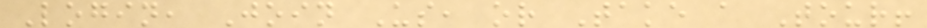Login, Join Us, or Take a Tour!
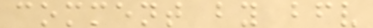comment by bfv
